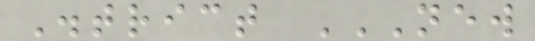District NEW
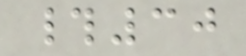#30
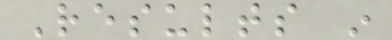Results in
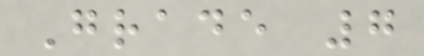Grade 7
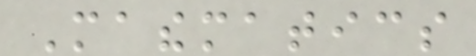Mathematics
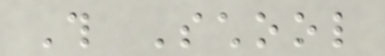This School
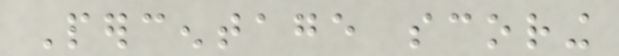Percentage scoring
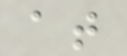at
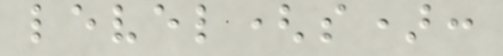level(s):
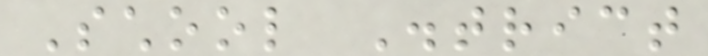School District
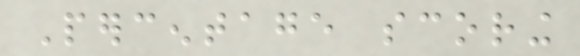Percentage scoring
